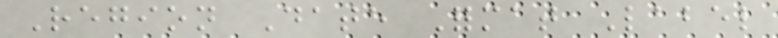Region Date Format Label
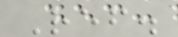Ref.
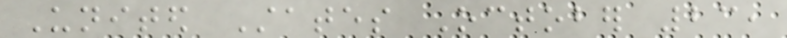United States October 23,
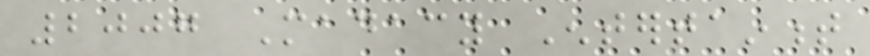2007 Madacy Entertainment
